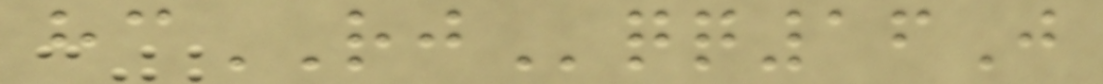hcRJqq16J
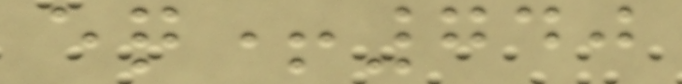eq+740
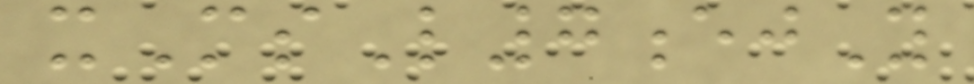xMsL7ejY
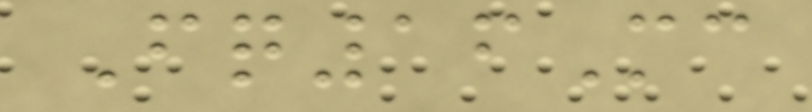Fq16Mc
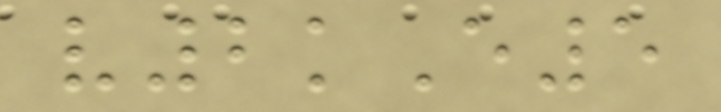v2kE5
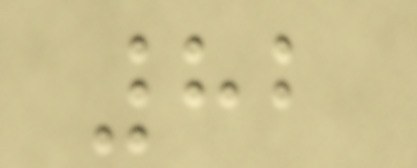82
